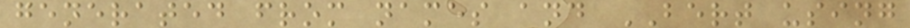generated from names and BERT using
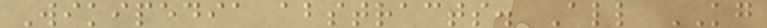Wikipedia abstracts. All KG
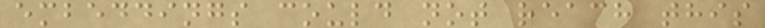embeddings could not reach this
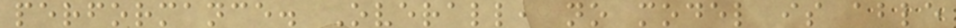performance. Overall, no model is able
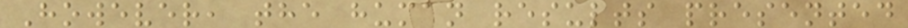However, the human results presented
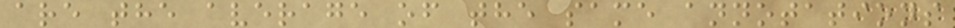are the average of the same annotations
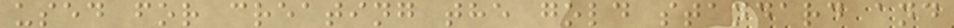used for creating the gold standard and
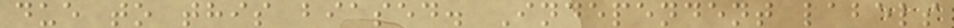due to this biased. Independent labels
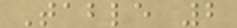Table 2
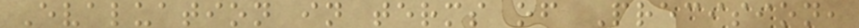Evaluation in terms of Precision,
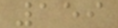159
